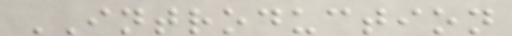INTRODUCTION
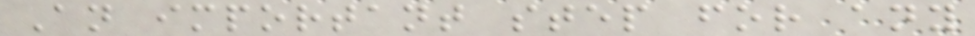An important step for any
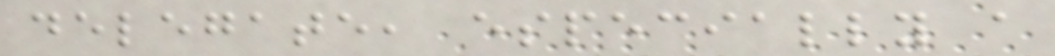delegate, especially a
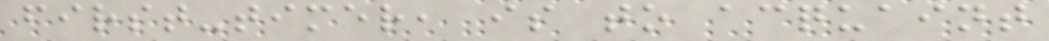first-timer, is to acquaint
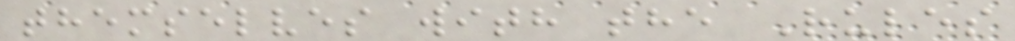themselves with the Rules
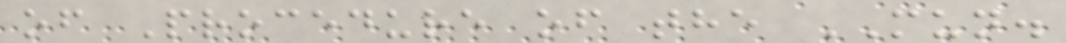of Procedure of the MUN.
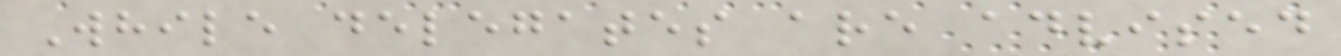While delegates are advised
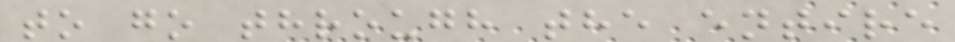to go through the entire
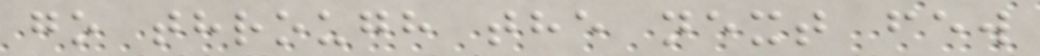go through the next few
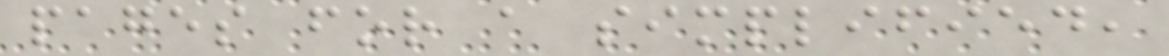pages for a simplified,
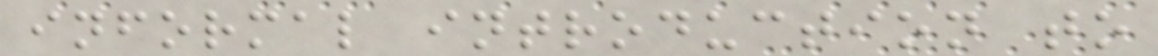informal introduction to
